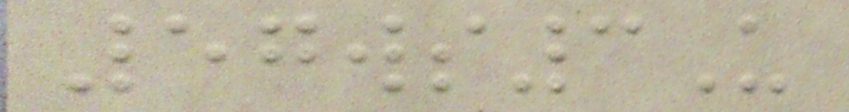57ws3U
